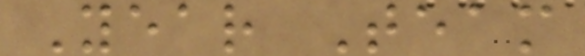Year Team
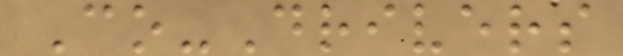Co-Drivers
